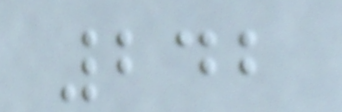242
